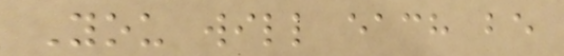You will each be
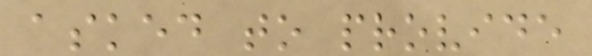asked to provide
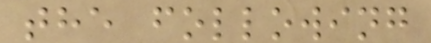the following
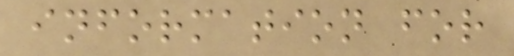information for
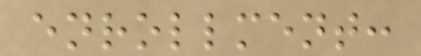enrollment:
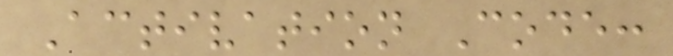Activation Code:
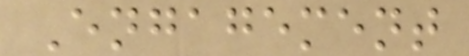Engagement
